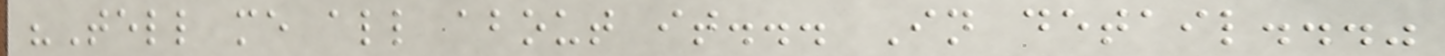"Tell me all about it... In detail..."
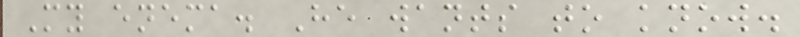My enema. He wants to know.
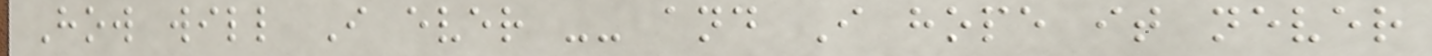How will I ever -- and I hope it never
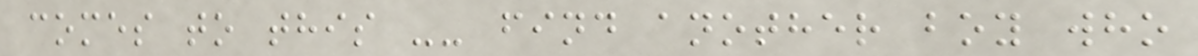comes to this -- find another boy who
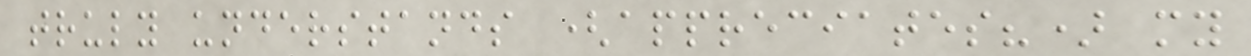truly understands (appreciates?) my
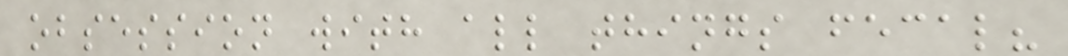obsession with all things fecal?
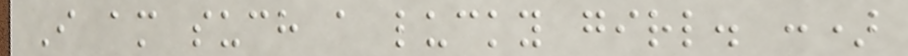I am such a lucky girl. :)
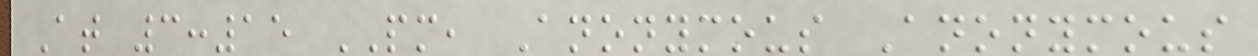At 3:15 PM, Anonymous Anonymous
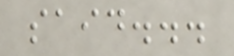said...
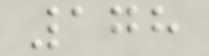178
